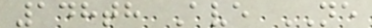148th Ave NE
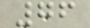76
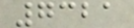7321
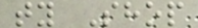ty Shop
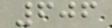606
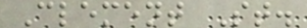Clement St.
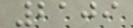2109
